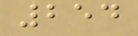254
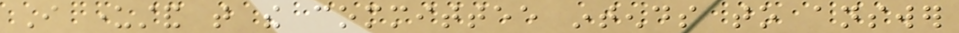I understand that the committee intends to answer
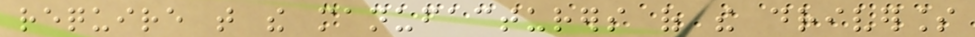require that the manufacturers of the driverless
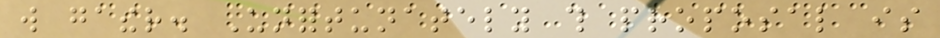will gather. Unfortunately this proposal is
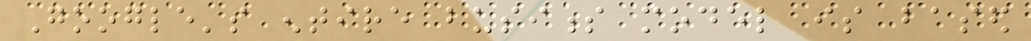Google's entire business model is based
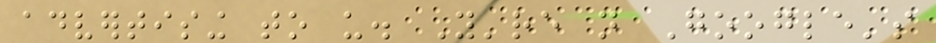advertising to us. You're not Google's
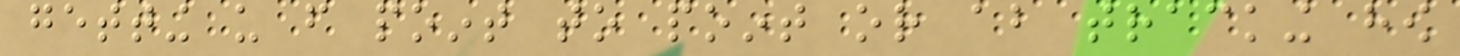getting us from point to point or about tracking how
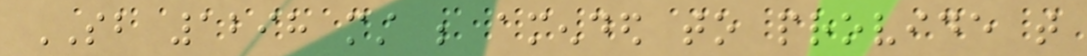SB 1298 must be amended to provide that
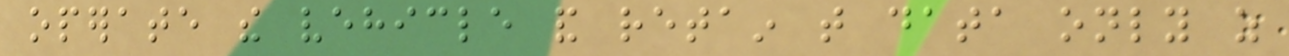operate the vehicle and retain that data only as
